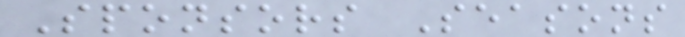Sponsors Seasons
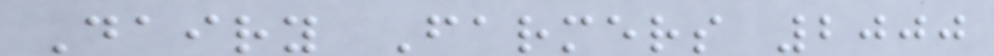Dairy Farmers 2000
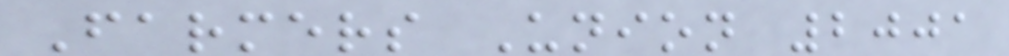Farmers Union 2001
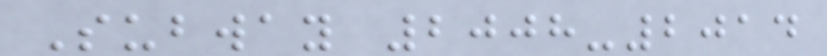Subway 2008-2014
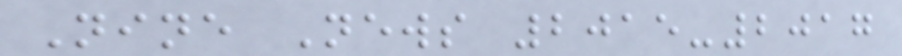Nine News 2015-2017
